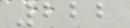222
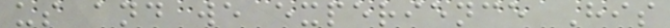us and we experience His
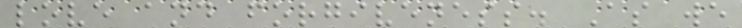love and forgiveness. As we
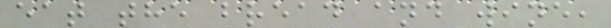eat the bread and wine,
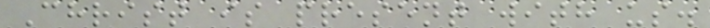Christ is present with us.
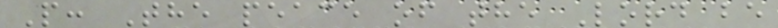P: The peace of the Lord be
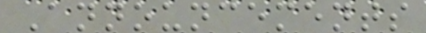Announcements
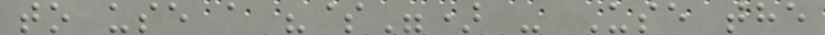to use a "$") - Use the
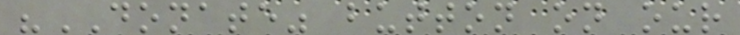"DONATE" button on our
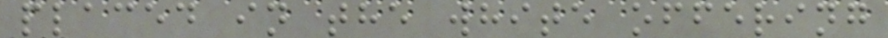placed in the white offering
